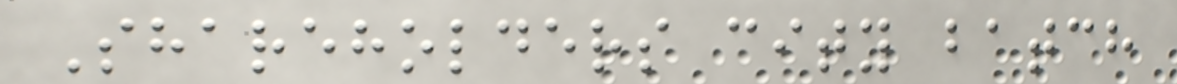Shareholders city batch
